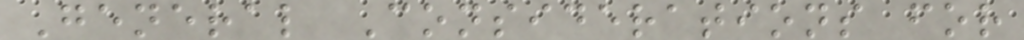General Considerations for
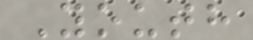Youth
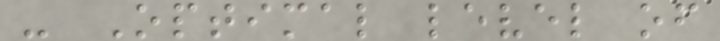- Optimal level of
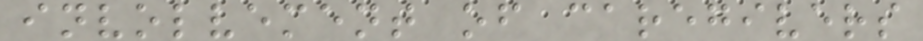involvement of caregivers
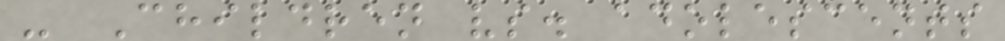- Children vs. adolescents
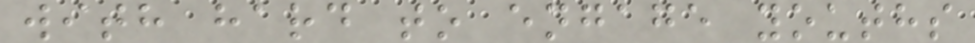with hard to engage youths
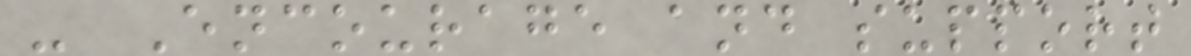- Encourage and support
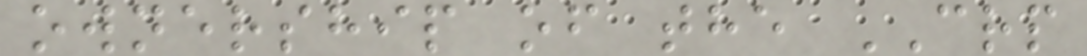ownership of the CRP
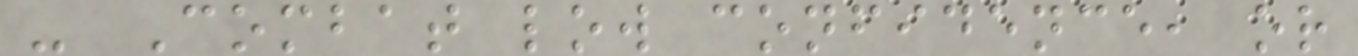- Combat low confidence, or
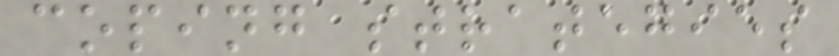coping strategies
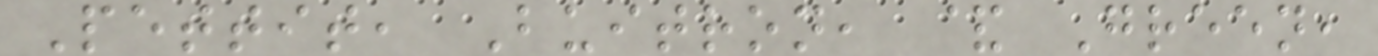Pettit, Buitron, & Green,
